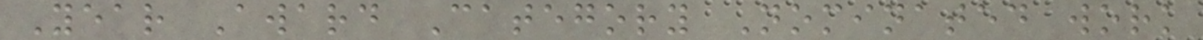Year Award Category Nominated work
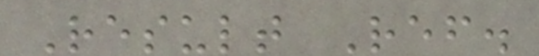Result Ref.
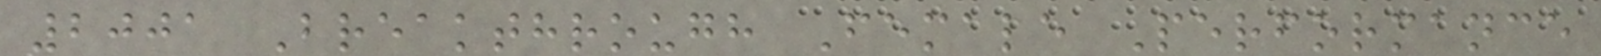2001 Breakthrough Female Performance
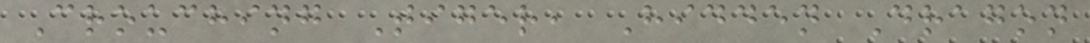Crouching Tiger, Hidden Dragon
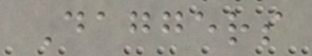Daggers
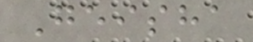Geisha
